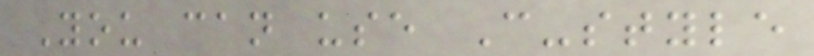You can use C-style
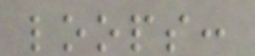loops:
